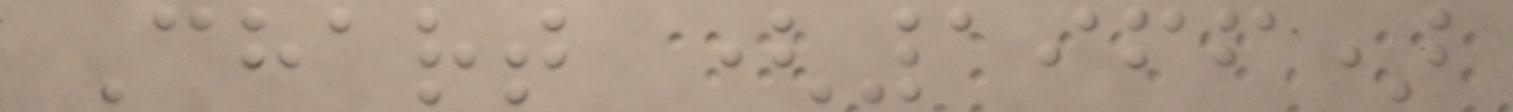Chart (1966)
